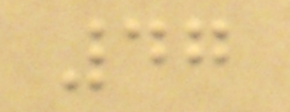47
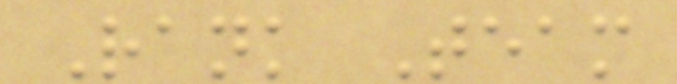Rank Team
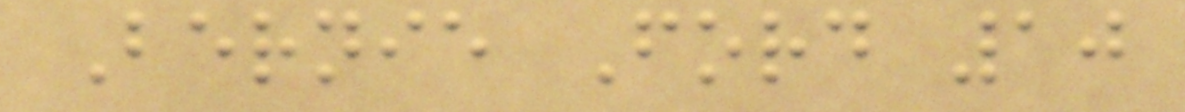Bernie Ford 10
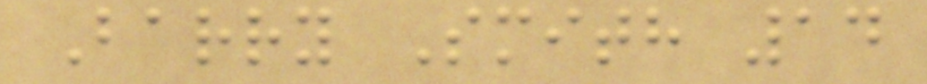Barry Smith 14
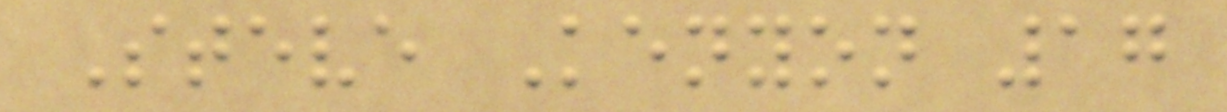Steve Kenyon 17
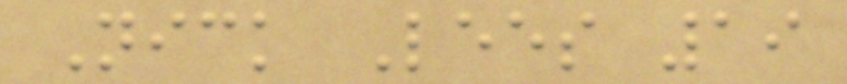Nick Lees 19
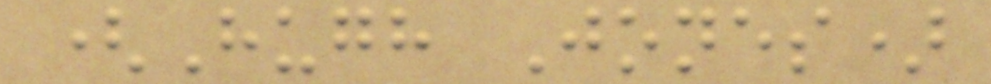(Hugh Jones)
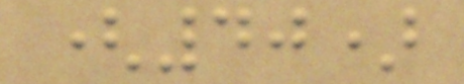(40)
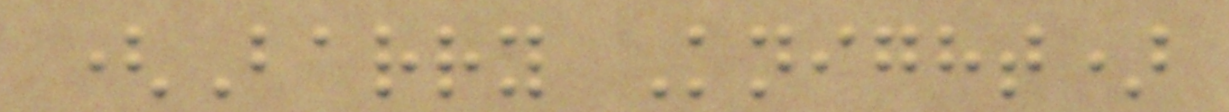(Barry Knight)
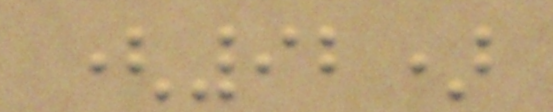(92)
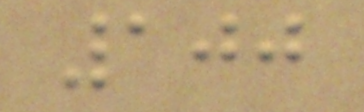100
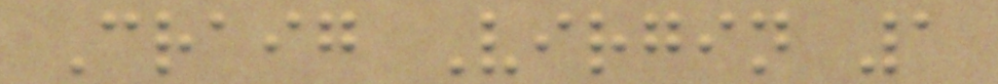Craig Virgin 1
